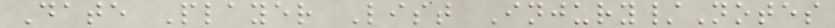Date Player List Injury/Notes
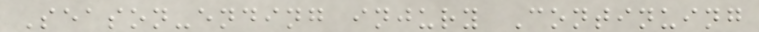Season-ending injury Continuing
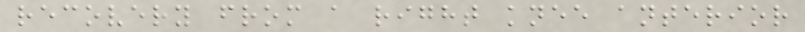recovery from a right knee anterior
